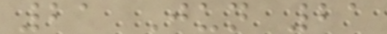21 Jun 21
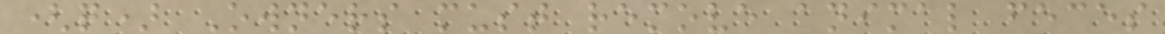(q) Owners must remove animal feces
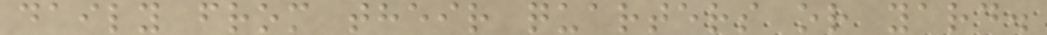daily from their quarters or yard.
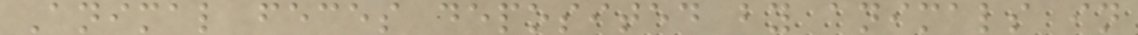Animal feces deposited by animals in
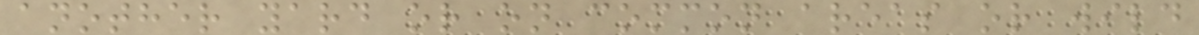another yard or on common areas or wild
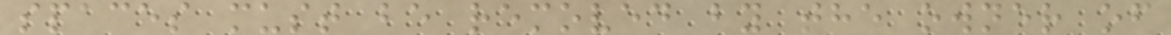spaces must be removed by the owner of
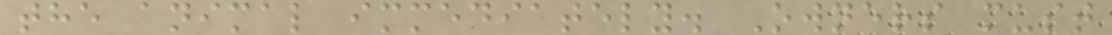the animal immediately. Owners must
